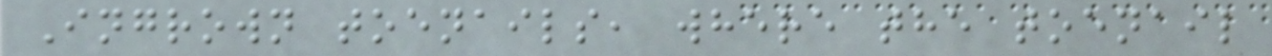Ingrown toenails, where the toenail
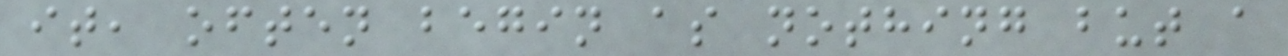it, often begin as nothing but a
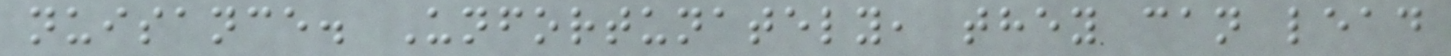nuisance. Unfortunately, they can lead
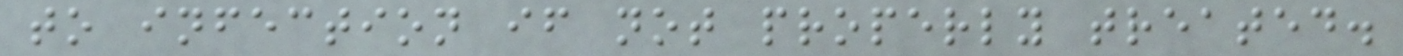to infection if not properly treated.
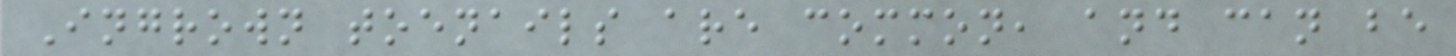Ingrown toenails are common, and can be
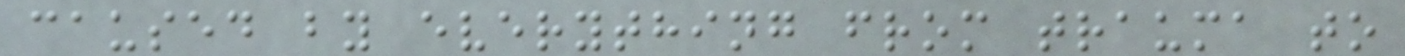caused by everything from trauma to
